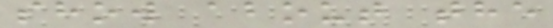show about the
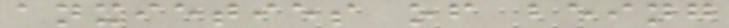anxieties of being
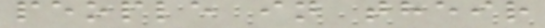people in their
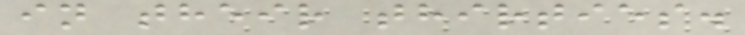in their thirties.
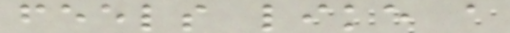feels like a
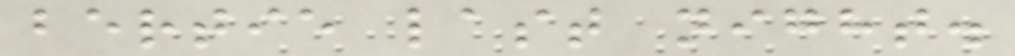bertie last night.
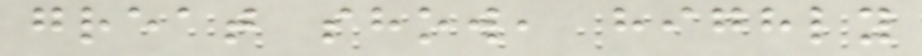great show, highly
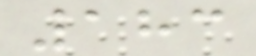183
